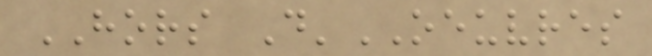HORS D'OEUVRES
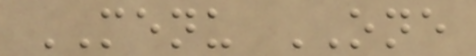MENU ONE
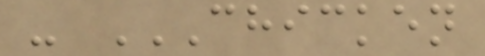- CHICKEN
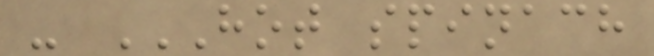- HOT SPINACH
